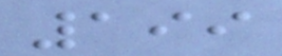199
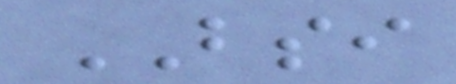BSI
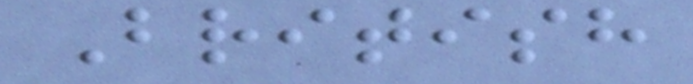British
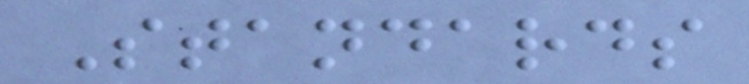Standards
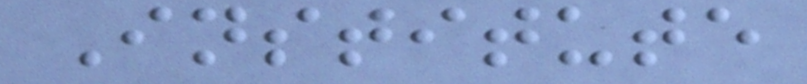Institute
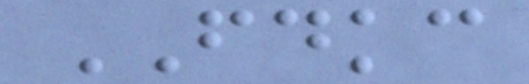FDKC
